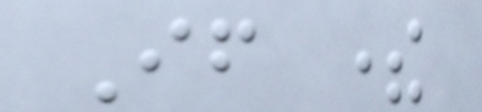If there
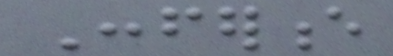Conference
